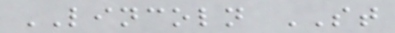LINCOLN ST
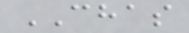CHAS
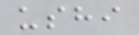ushi
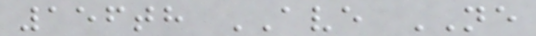156th AVE NE
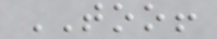TOO!
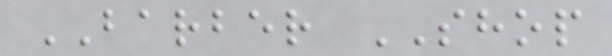BARBER SHOP
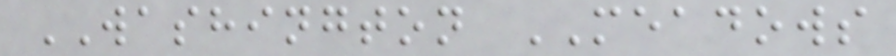WASHINGTON MEADOWS
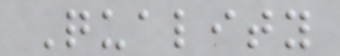Quality
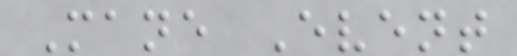Mane Event
